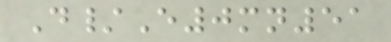D/E0mn51
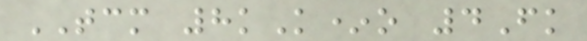TCM 8kK*o 4Fk
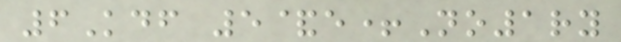6Kdf 5&e+No1ry
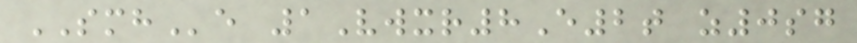SMHe 1Vwxr8E2t z0sg
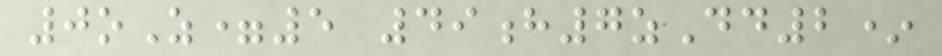0oZ=5 49h7zDd2*
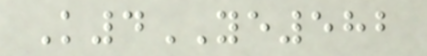K4YE582
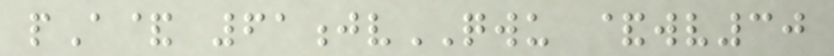pA& 61jvQWU &wv30
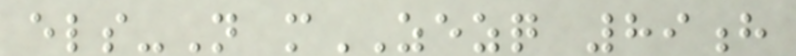els-N mZEZQ 89h
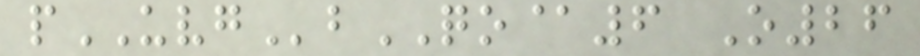pUVGbQO@6 O26
